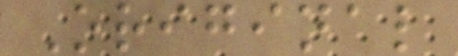Original
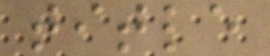title
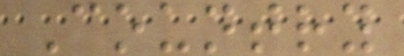Country
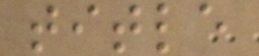title
